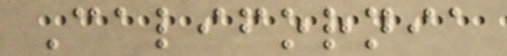California
